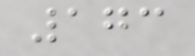173
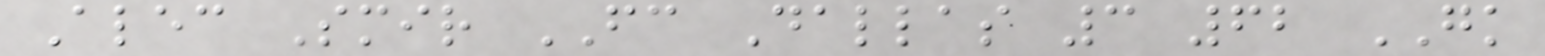Alec Smir FC Dallas 3 62 GK
